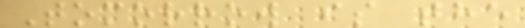Tomorrow is the
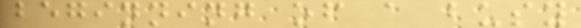beginning of a busy
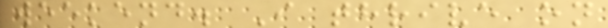weekend. I thrive on
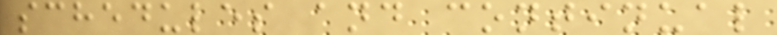schedules and continual
